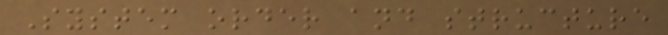System order and structure
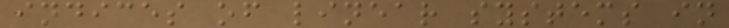indices of linear systems in
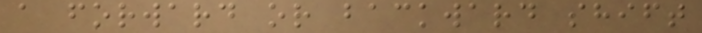a forward or backward shift
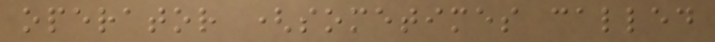operator (sometimes called
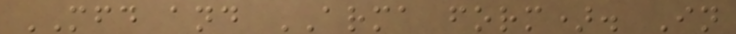MFD and ARMA form). In
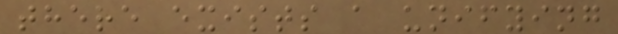there exists a unifying
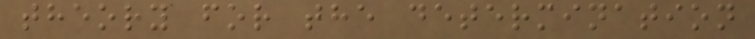theory for the determination
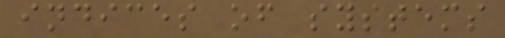indices of systems
